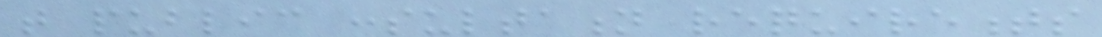that public consultation requirements
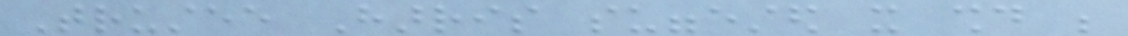Trustee Harris suggested it should be
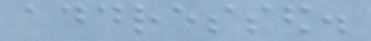addressed.
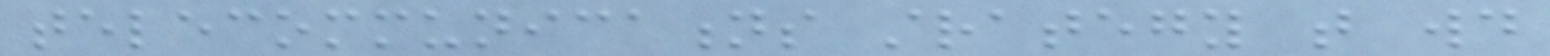telecommunications strategy that would
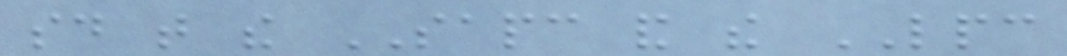said that the SAPC and the LPC
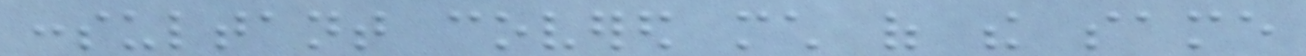consultant covered much of the same
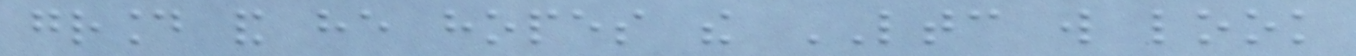ground and he hopes the LTC will look
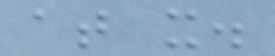at it.
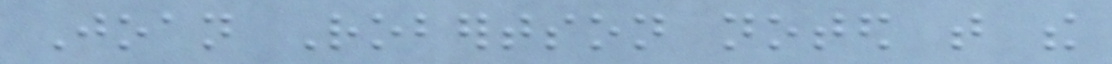Joan Robertson noted that the
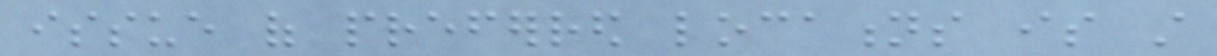issue of preferred locations is still
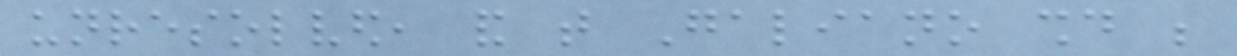unresolved, and that Galiano should be
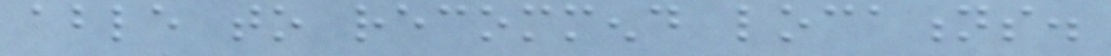able to recommend locations.
